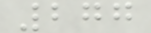277
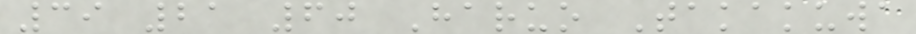39 21 60 Haruo Takakuwa
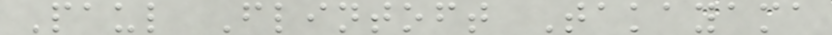Paul Flintoft Takayama
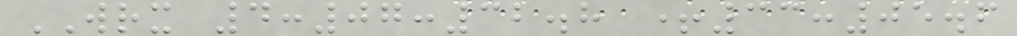WRX 4:07:32.8 +33:05.6
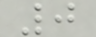0
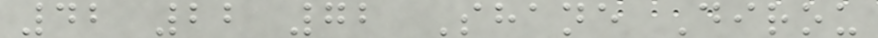42 22 72 Shane Dirou
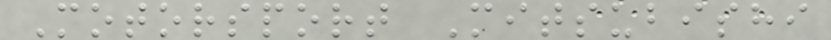Motorsport Mitsubishi
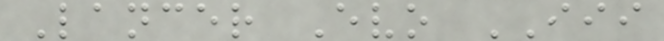Lancer Evo III
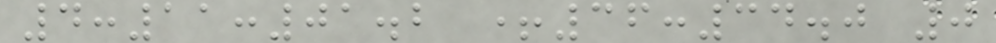4:11:01.2 +36:34.0 0
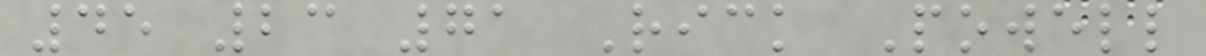45 23 71 Rick Powell
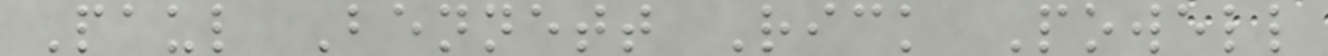Paul Bennett Rick Powell
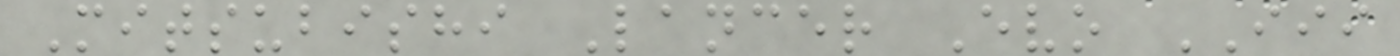Mitsubishi Lancer Evo III
